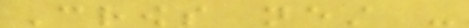Crows nest -
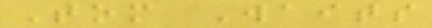Tom Waits
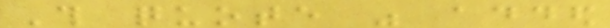This quote was added
